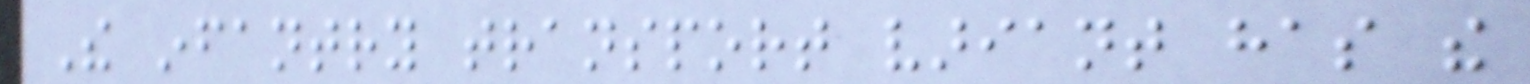The infantry transport variant has the
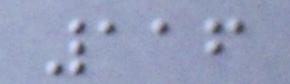116
